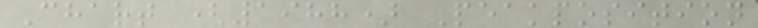Chart (1988) Peakposition
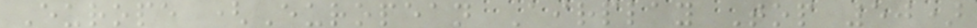Europe (European Airplay Top 50)
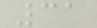31
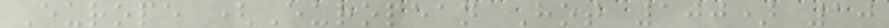Europe (European Hot 100) 10
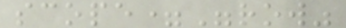scope="row"
